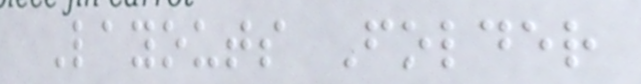Layouts Folder
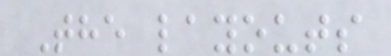The layouts
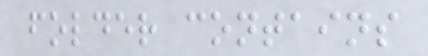folder contains
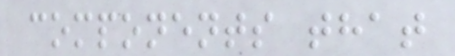components that
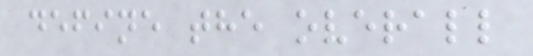define the overall
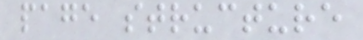page structure
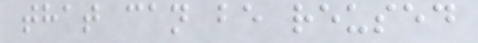that can be reused
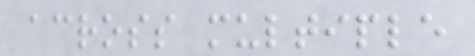across multiple
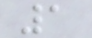1
